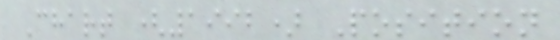Chart (1992) Position
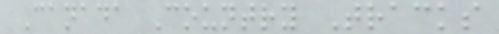Canada Country Tracks
